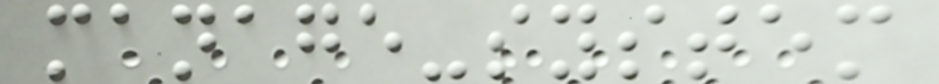manage-system
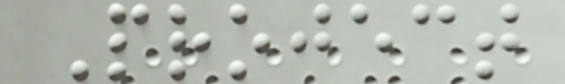Project
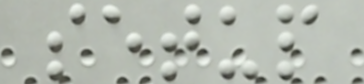setup
